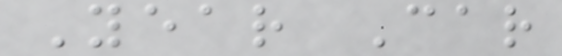Year Car
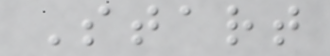Start
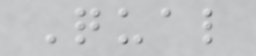Qual
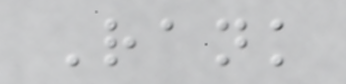Rank
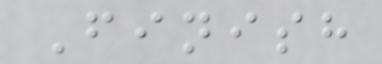Finish
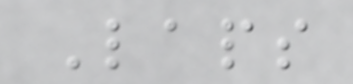Laps
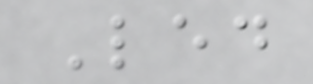Led
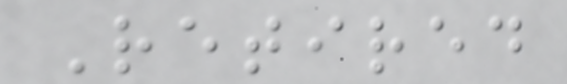Retired
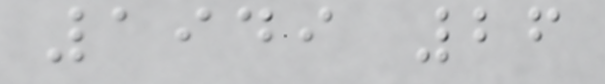1949 26
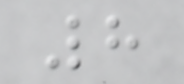8
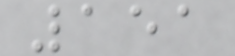151
